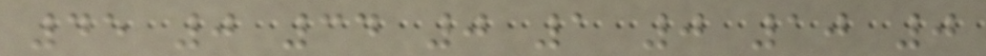45 0 34 0 1 0 10 0
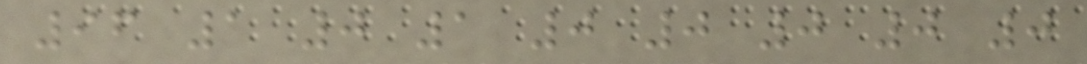96 1 0 1 0 0 0 0 0
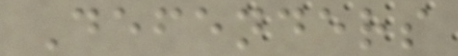Defenders
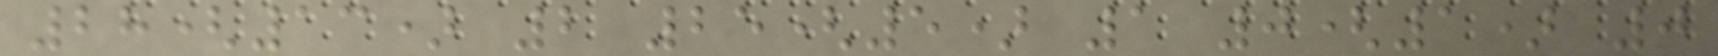28(13) 2 25(5) 1 0(1) 0
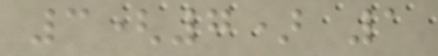3(7) 1
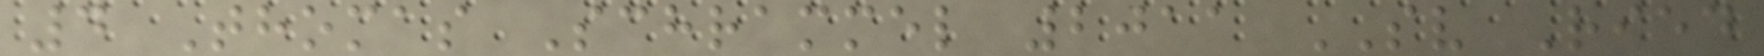4 Thomas Schrammel 2011 SV Ried
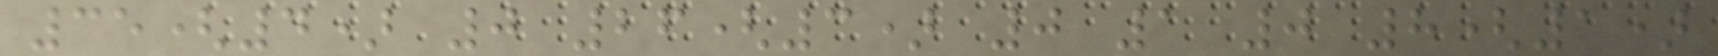35(4) 0 26(3) 0 1 0 8(1)
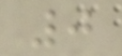0
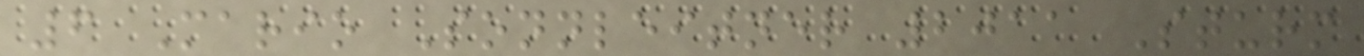6 Mario Sonnleitner 2011 Sturm
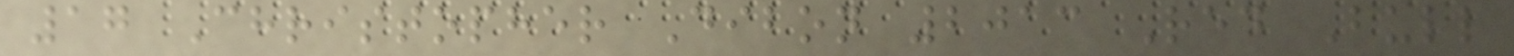17 Christopher Dibon 2013 Red Bull
